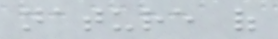nature of
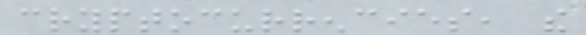cryptocurrencies, the
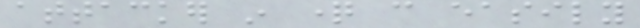attacker in question can easily
